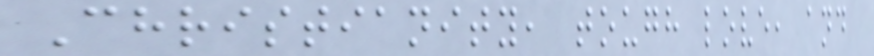Christianity, tough love, and
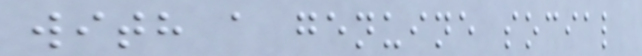with a genuine social
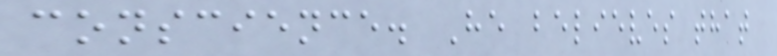conscience. He believes that
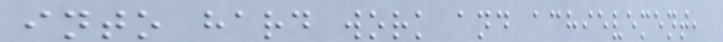into hard work and achievement,
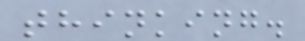thinking.
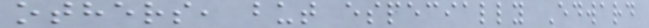others, but especially Edward
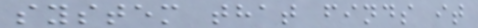system that finds it
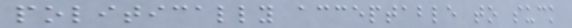politically acceptable to suck
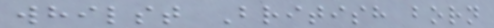whilst British born
